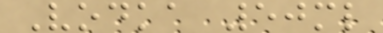Vodka 50ml
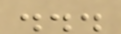...
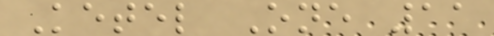Ketel One 11
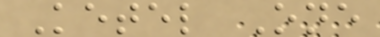Ketel One
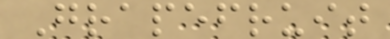Grapefruit
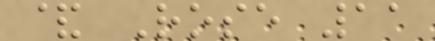& Rose 11
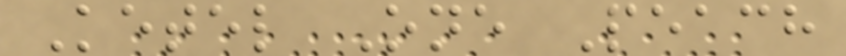Ketel One Peach
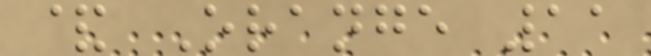& Orange 11
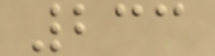233
